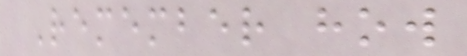Remember how
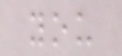you
